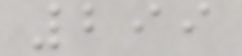299
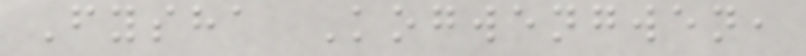Fysha Kogwengwen,
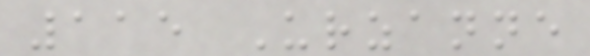115 Urzanne
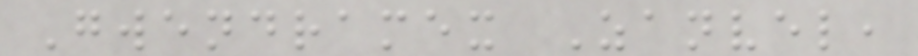Gwendramex Zanvel,
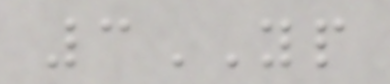3YP
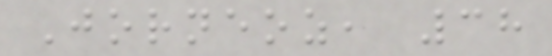Jorneoz, 38
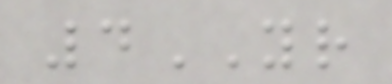4YR
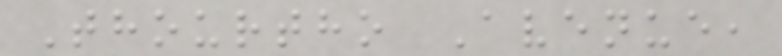Thourtho Avenue,
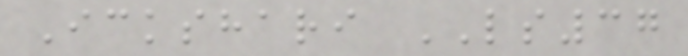Ickshari LS37
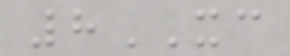8XC
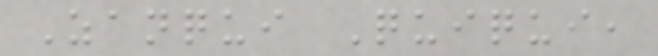Zanqui Quiqui,
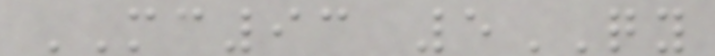MC93 5QY
